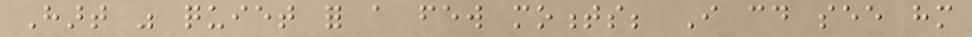Hart was quiet for a few moments; I could see him
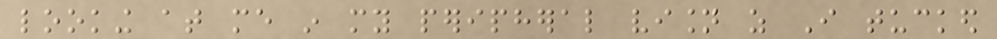looking at me in my peripheral vision as I tucked
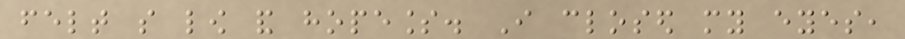felt so low and hopeless. I closed my eyes,
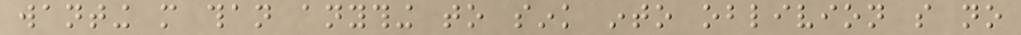wanting more than anything to sink into oblivion so no
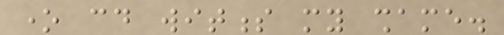one could witness my shame.
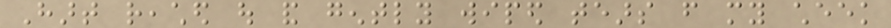Hart reached out and gently wiped tears from my cheek
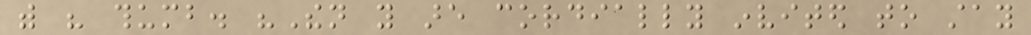with his thumb. "Then you are cordially invited to stay
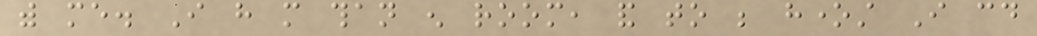with me. I have more than enough room, and to be honest I could
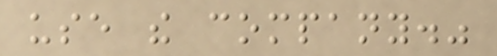use the company."
